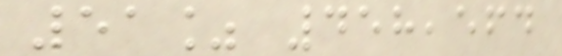51% 458,564
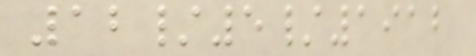12/5/1912
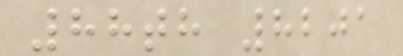88th 8201
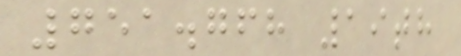751.768 19th
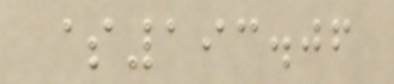$193.06
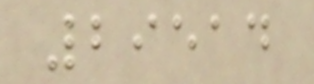29514
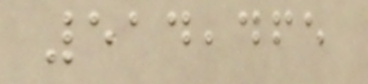514,465
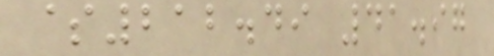$212.49 41.97
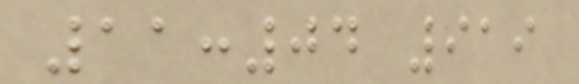11:04 919
